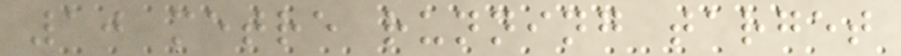10 metre running target
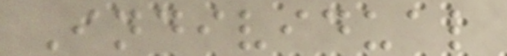Individual
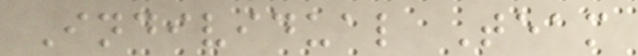Individual Team
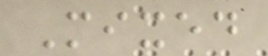Mixed
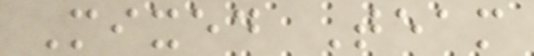Mixed Team
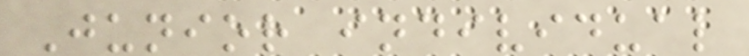Junior individual
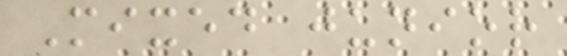Mixed junior
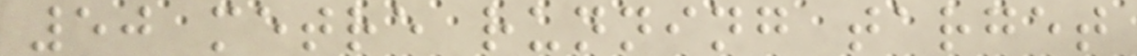50 metre running target
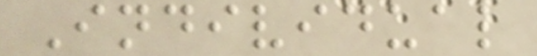Individual
